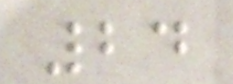24
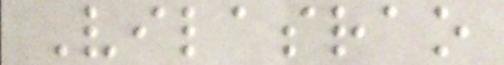Vilasrao
